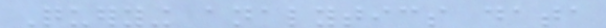Querying analytics data
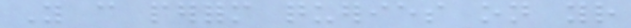You can perform queries on your
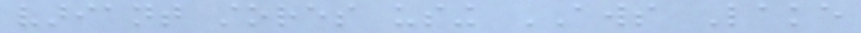variant stores using AWS Lake
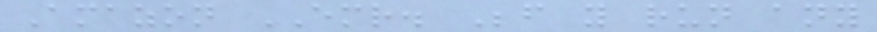Amazon EMR. Before you run any
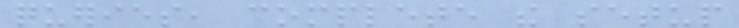queries, complete the setup
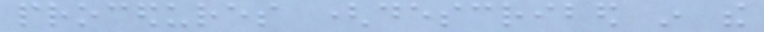procedures (described in the
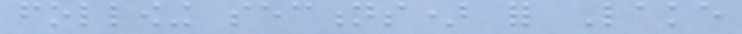following sections) for Lake
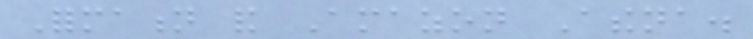Formation and Amazon Athena.
